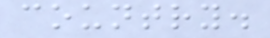country.
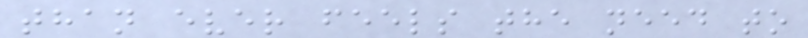than ever feels the need to
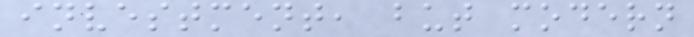investment, but modern
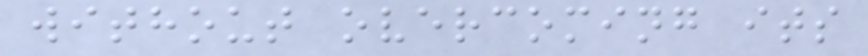without overcoming its
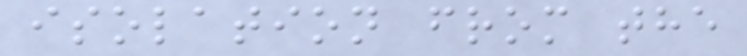isolation from the
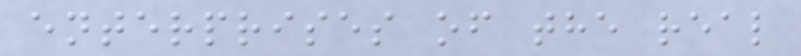enterprises of the real
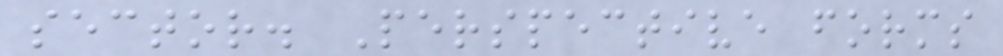sector. Perspective forms
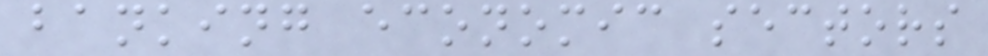banking economic sectors
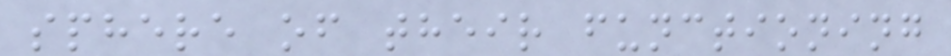sphere of their functioning
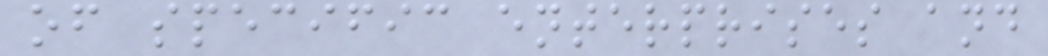of specific enterprises and
